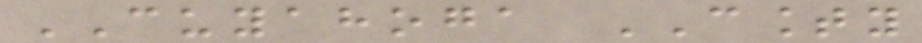CUYAHOGA COUNTY
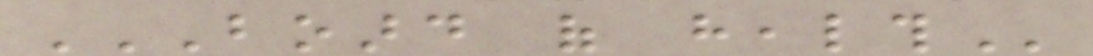BOARD OF HEALTH
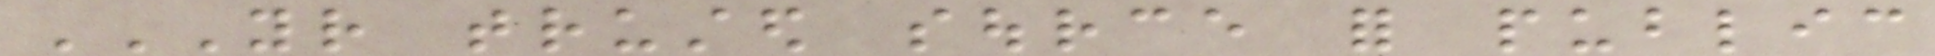YOUR TRUSTED SOURCE FOR PUBLIC
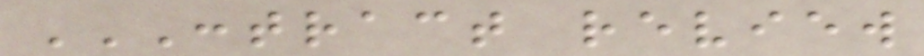CONTRACT REVIEW
